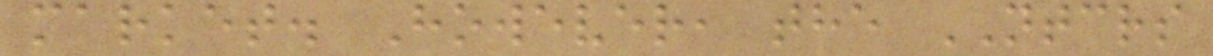market. However, the NTCRS
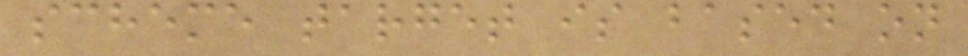scheme target is based on
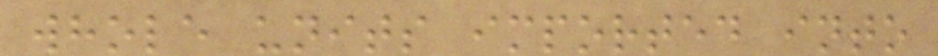whole units imported into
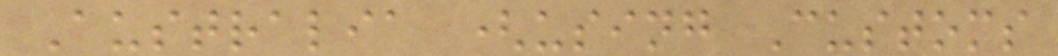Australia (using Customs
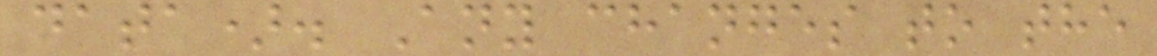data). Any changes to the
